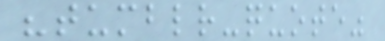"tumblr-quote"
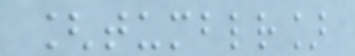[tumblr]
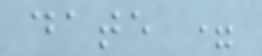date =
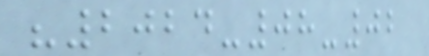"2024-08-02
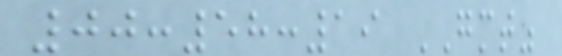00:58:19 GMT"
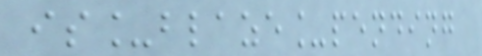is_blaze_pending
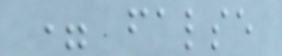= false
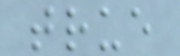true
